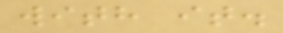with it.
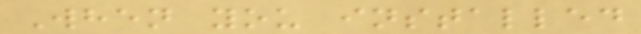When you installed
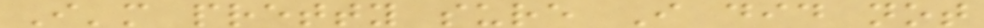I'm pretty sure I did not
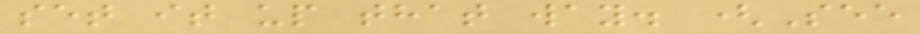set it up that way. (See
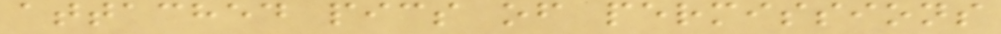attached pics of permissions
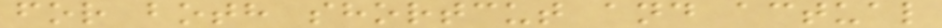for both shortcut and actual
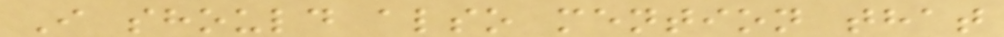I should also mention that
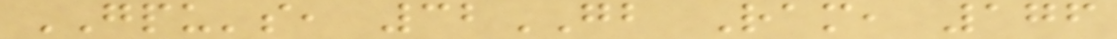GPU's, 32GB Ram, 176
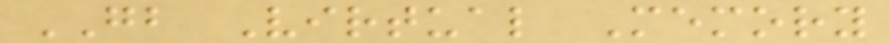GB Virtual Memory
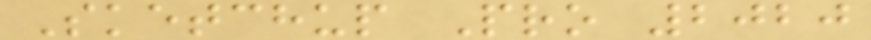Sketchup Pro 2020
